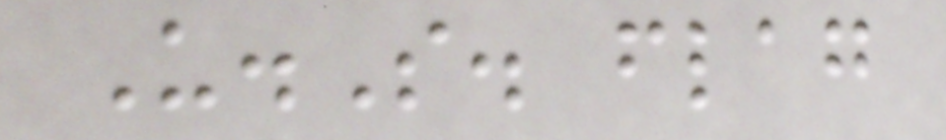U.S. flag
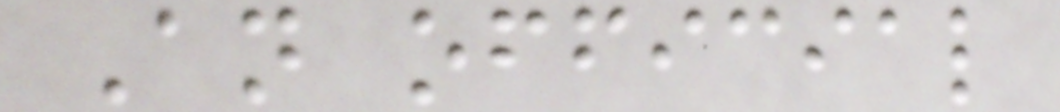An official
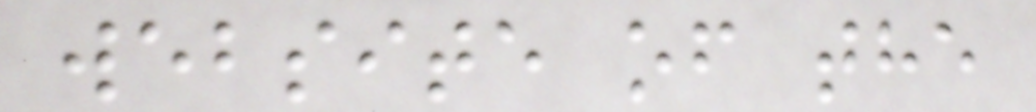website of the
